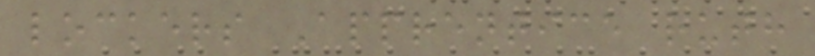lockers Apprentice ruth
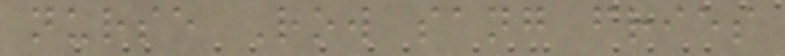nurse Row sang fries
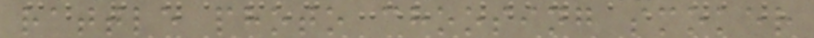rattle photo choosing smoker
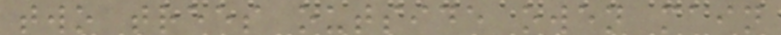two trees outside owen main
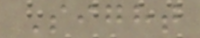Sight
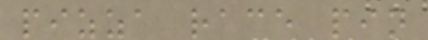pizza race pin
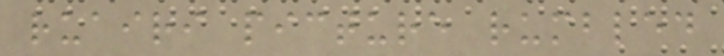ruairi picture rumbled
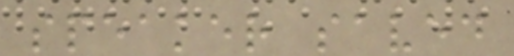speaker saved
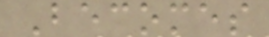Becomes
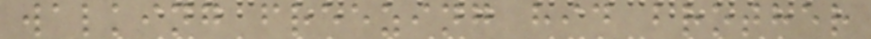walking freezing hid brother
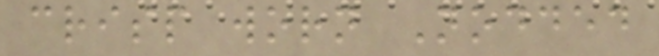crisp worn Nodded
